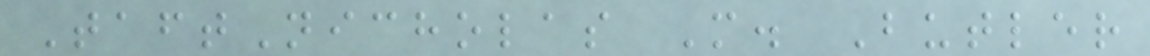TaftNicholas M. Butler
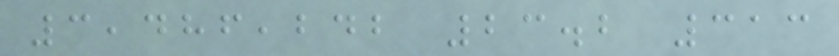3,486,242 23.2 313
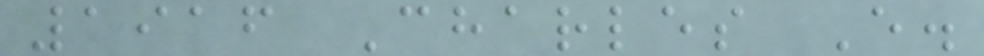1916 Charles E.
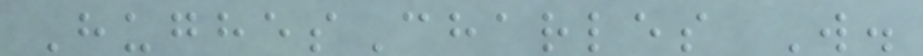HughesCharles W.
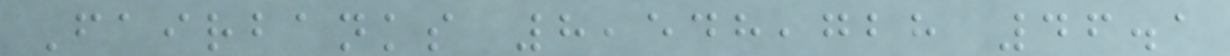Fairbanks 8,548,728 46.1
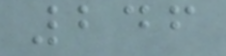246
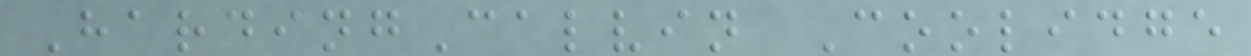HardingCalvin Coolidge
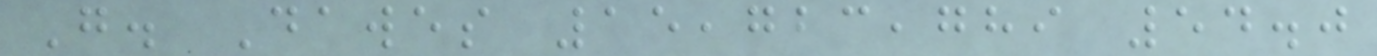G. Dawes 15,723,789 54.0
